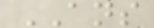ANS
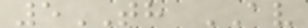5TH AV
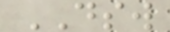DSW
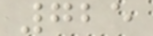725
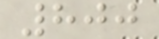800
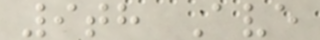9th Ave
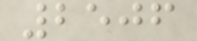2506
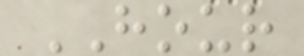HOUR
